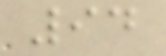94
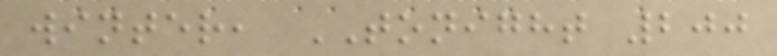winter, TONIGHT 200
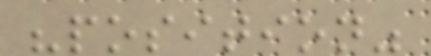"position"
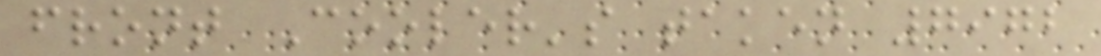front Cooler's taken 7972
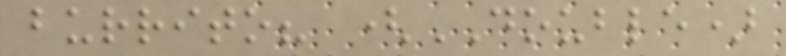burrito? (DOUBLE)
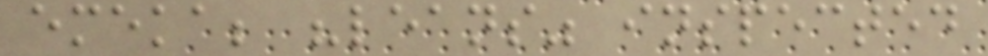emeka; "leans" inspected
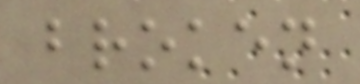broken
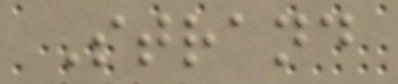Strand
